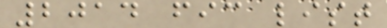2014 fic list
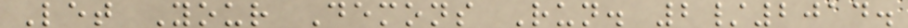Let Your Demons Run. 2/2014.
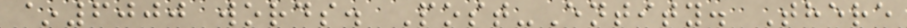~6000 words. Post-Entity. There
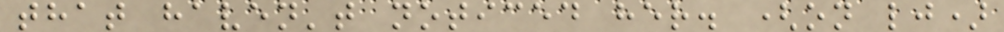that haven't noticed her. (on lj)
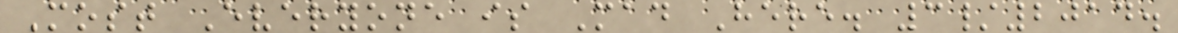Most Everyone is Mad Here. 3/2014.
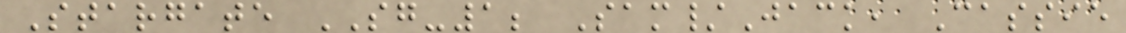Stargate SG-1; Sam/Jack, Cassie
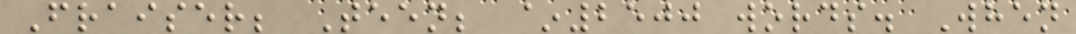Fraiser; Teen; ~2500 words. When
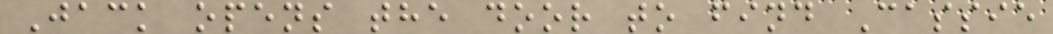Jack opens the door to find Cassie
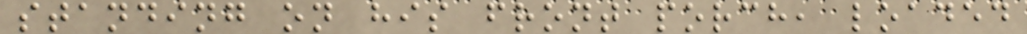standing on his front porch, loaded
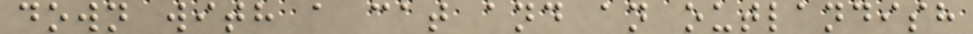down with a cat and an outlandish
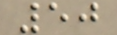50
